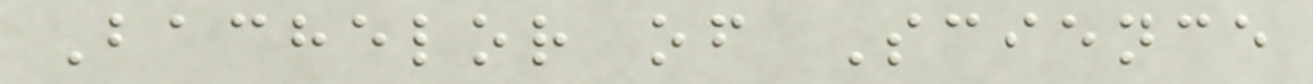Bachelor of Science
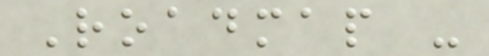Roadmap -
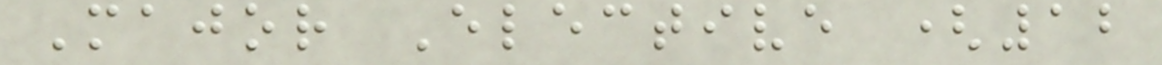Major Elective (12
